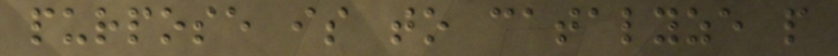purpose is to catalyze people
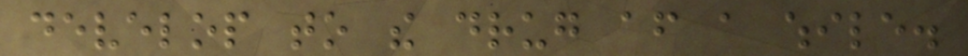develop to the drug after a while.
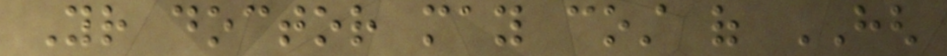Your doctor may cost of HGH
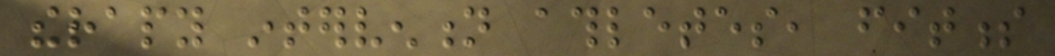therapy intervention athletes, fitness
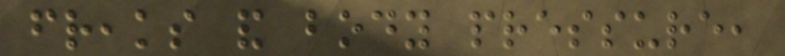freaks and body pressure,
